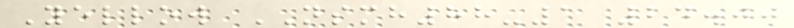Yellow NSMH88-1 24.00
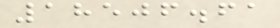18506.61
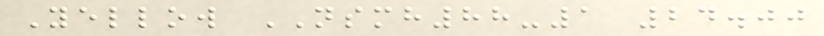Yellow NSMH88-1 24.00
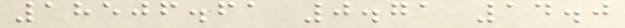18506.61 0.71 14.0
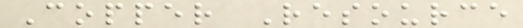Copper Resource
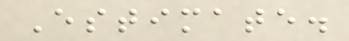Estimate.
